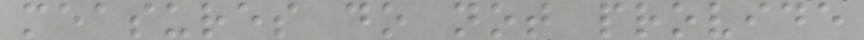measures do not provide
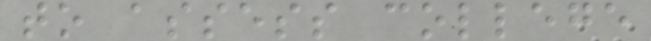to assess college
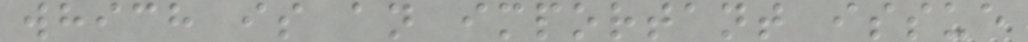which is an important issue
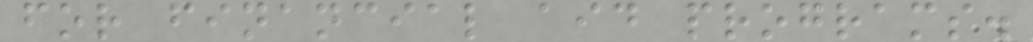for financial aid programs.
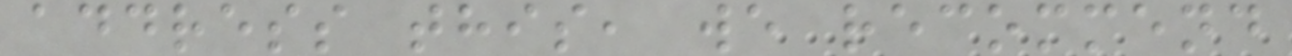address this, we recommend
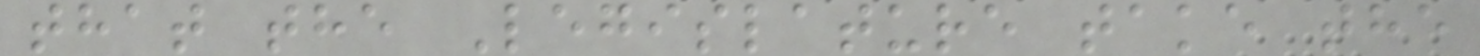that the Legislature take the
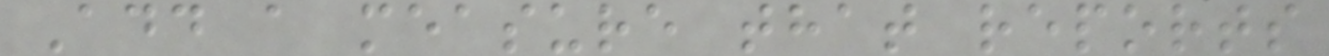Add a measure that reports
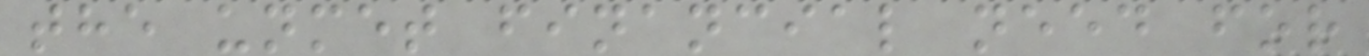the unmet financial need for
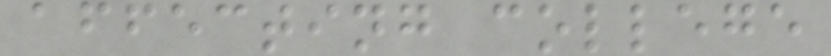affecting college
